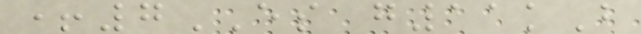+7ES g11kB
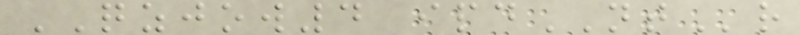QZJOW4 ipdNTr
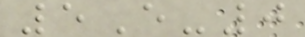5E-0
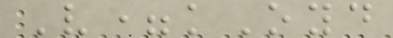V=kOyd
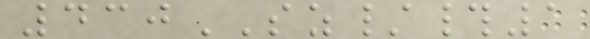430SZ/#1
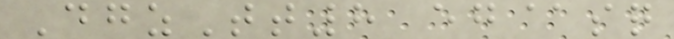DgzTt8 eg@sq
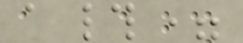a#=
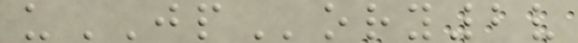uJPory2v
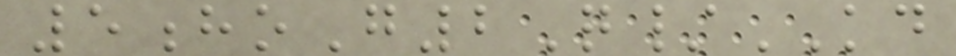5hoG2Q/KD
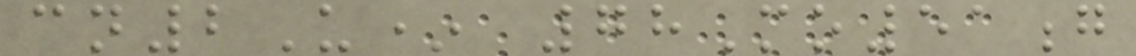cn2U* 78Mo51g
